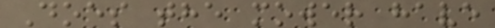Does the mower have
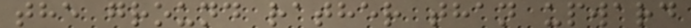the ground rather than upward
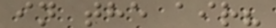in the air?
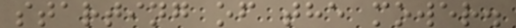starting of the mower.
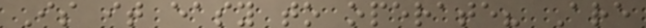Is it easy to operate? Are
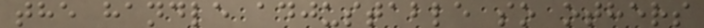the handle adjustable so others
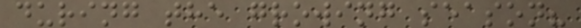during the growing season?
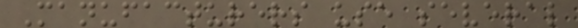Manufacturers use several
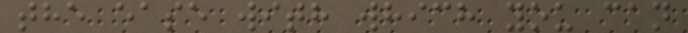the ease with which you can
